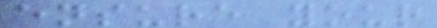ensure your
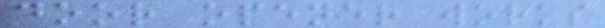door opener works
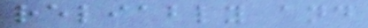reliably and
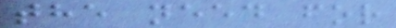the need for
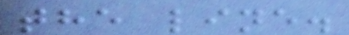the line.
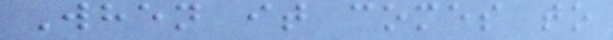When it comes to
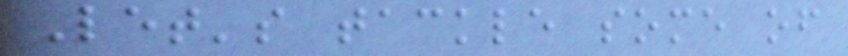Let's tackle some of
